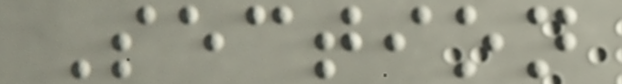Section
